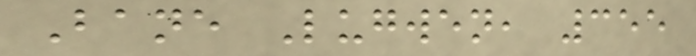Bane Lugwen, 355
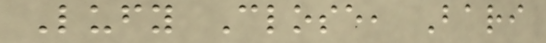Lufy Close, Bari
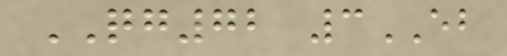QG72 3EB
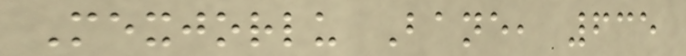Mexjorlu Bane, 635
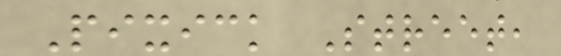Pixick Street,
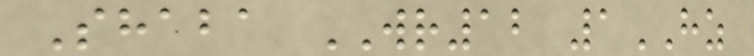Shaba WR12 1HZ
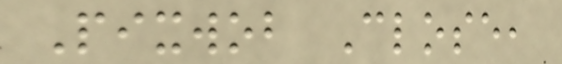Pixwob Close,
